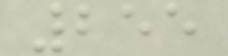255
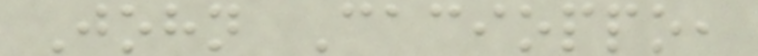John Cacioppo,
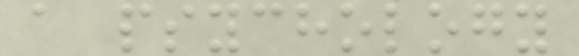a psychology
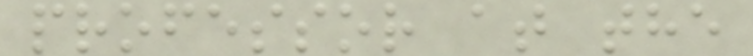professor at the
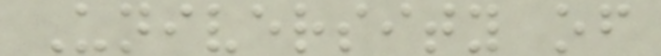University of
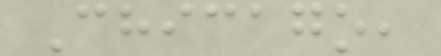Chicago,
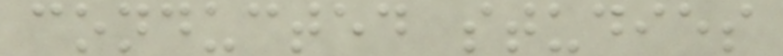conducted studies
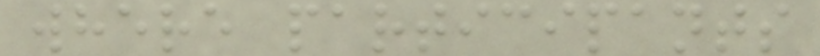where participants
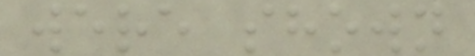were shown
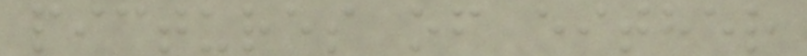pictures of either
